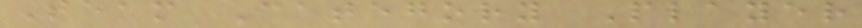Team Category Player
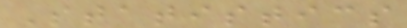Statistics
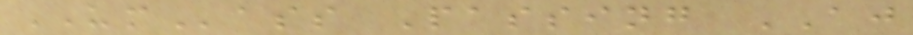UMass Passing AJ
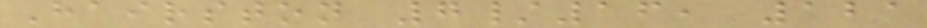Hairston 7/16, 121
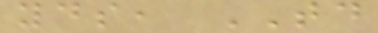yds, TD
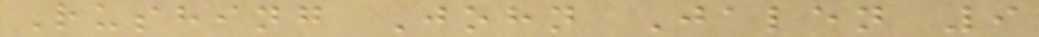Rushing John Jalen 9
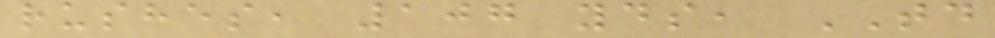rushes, 107 yds, TD
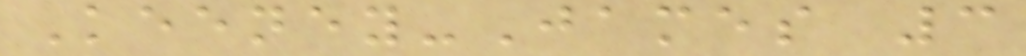Keeney-James 3
